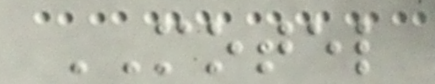MOTEL
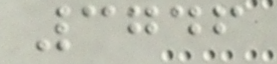3746
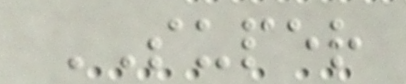SUPER
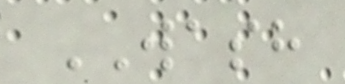WASH
